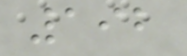192
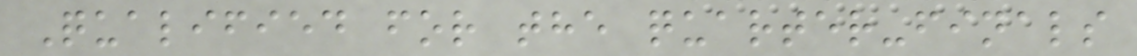Qualified for the quarter-finals
